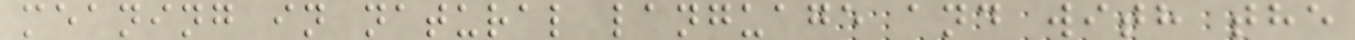meaning in natural language and with the
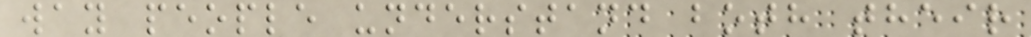way people understand both their
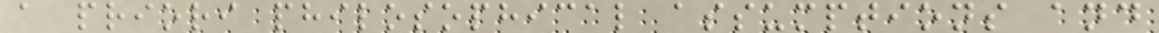a priori philosophical assumptions and
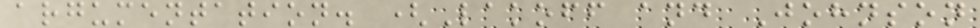argumentation. (Lakoff and Johnson
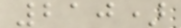210)
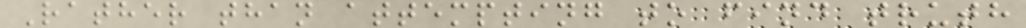Rather than attempting to find truth
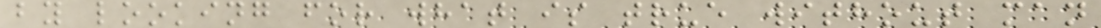by looking for what is true without man
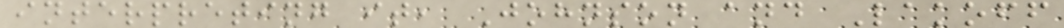interpreting it, Johnson and Lakoff
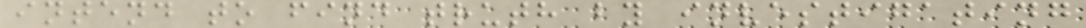intend to find truth by investigating
